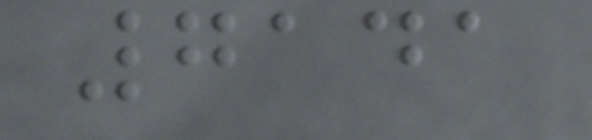7141
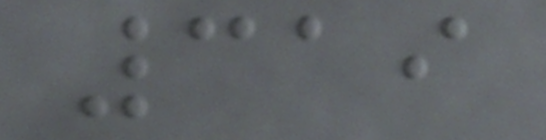319
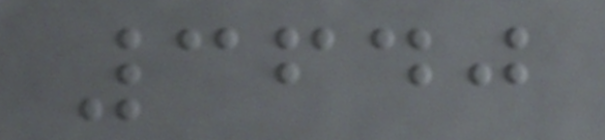3640
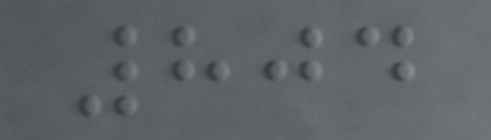804
